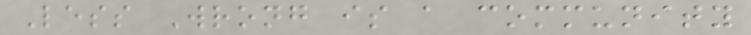Less Wrong is a community
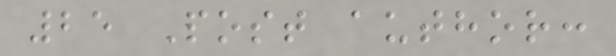25 Post author:
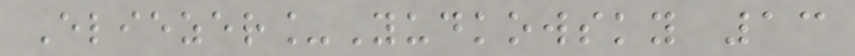Eliezer_Yudkowsky 13
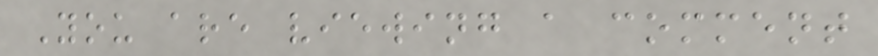You are viewing a comment
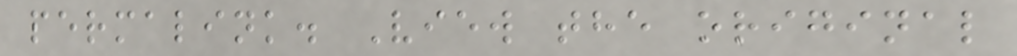permalink. View the original
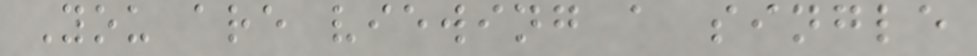You are viewing a single
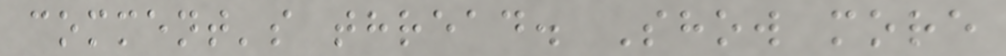comment's thread. Show more
